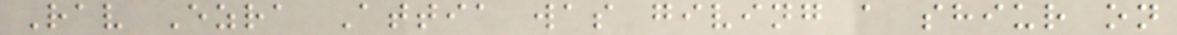Rav Ezra Attia was giving a shiur on
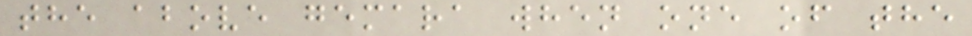the above gemara when one of the
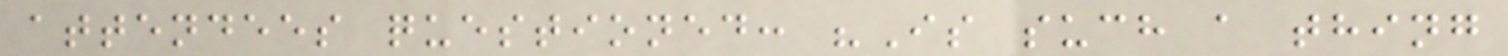attendees questioned: "Is such a thing
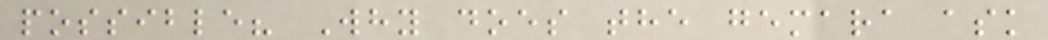possible? Why does the gemara ask
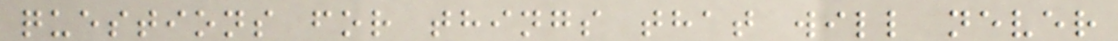questions for things that will never
